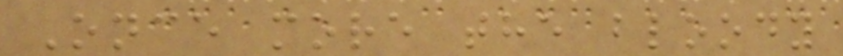Once more the bloody
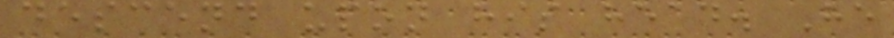descend upon his head. He
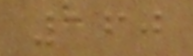160
